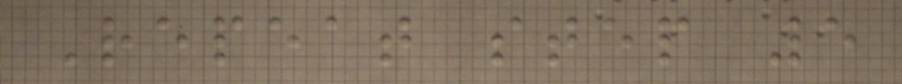Repeat step 5
